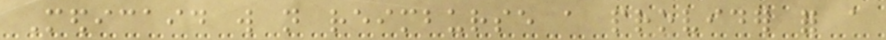Medicaid will not reimburse a provider for a
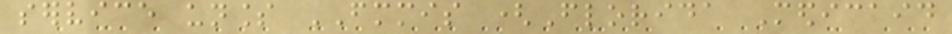service unless FMMIS (Florida Medicaid
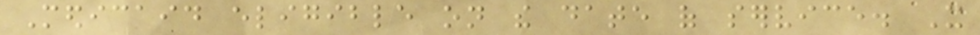Medicaid eligible on the date of service. It
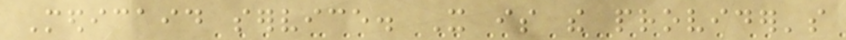Medicaid service. It is the provider's
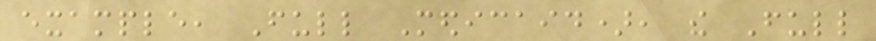example, Full Medicaid), the Full
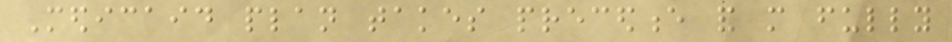Medicaid plan takes precedence and more fully
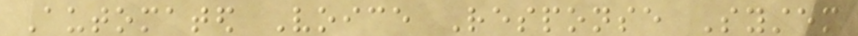Automated Voice Response System
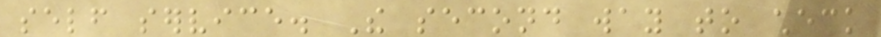self service. The second way to check
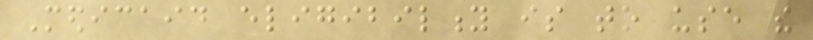Medicaid eligibility is to use the
